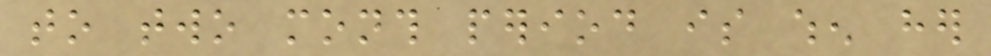to two month period is when her
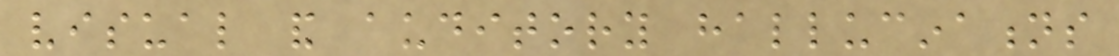visual and auditory hallucinations
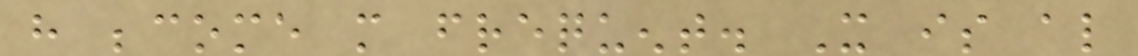have become more frequent. It is also
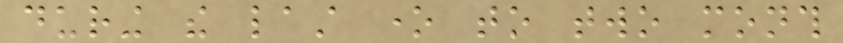during the last one to two month
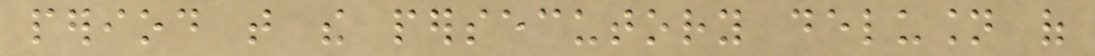period that the persecutory delusion of
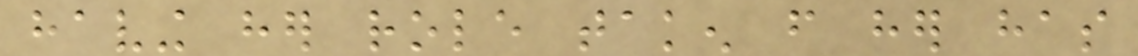having her role taken from her has
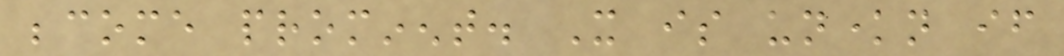become prominent. It is unknown if
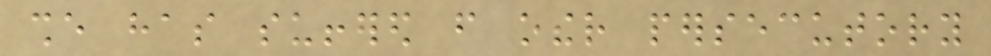she has suffered from other persecutory
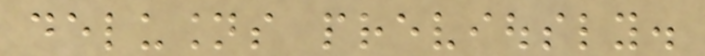delusions previously.
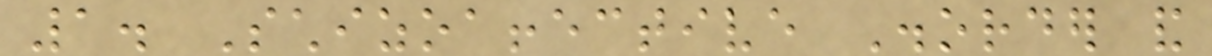1. Schizoaffective Disorder and
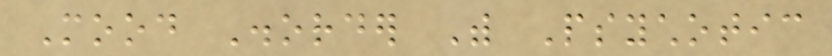Mood Disorder With Psychotic
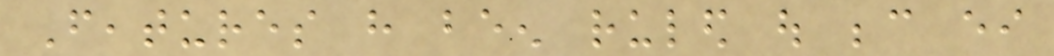Features have been ruled out because either
